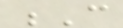C
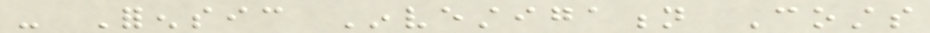- Forensic Investigation Costs
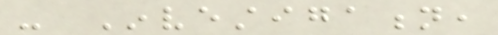- Investigation,
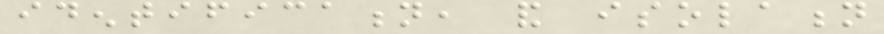identification, and isolation
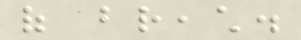of breach.
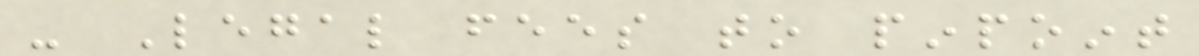- Legal fees to pinpoint
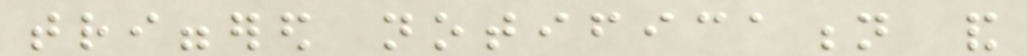triggered notification and
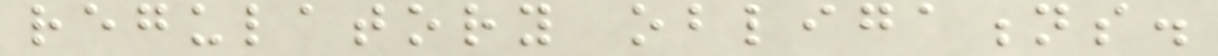regulatory obligations.
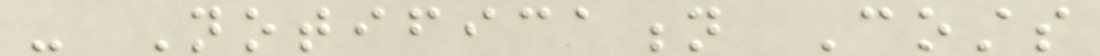- Notification Costs
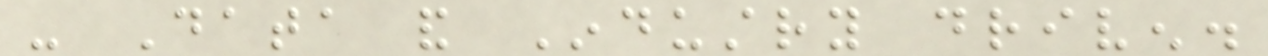- Data and Industry driven.
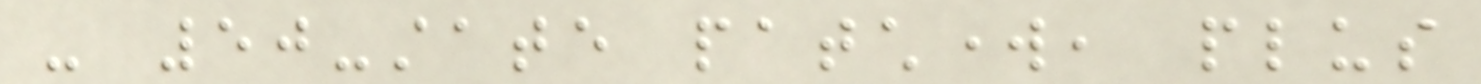- 50-state patchwork, plus
